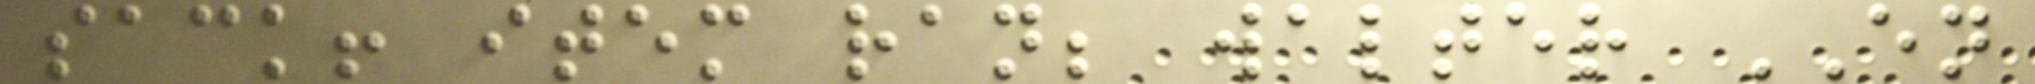sack! item ran; walter EN
